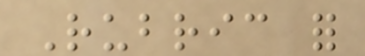Rubric for
